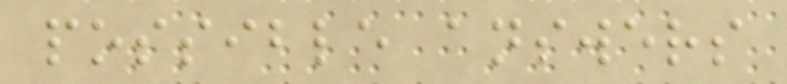possible answers
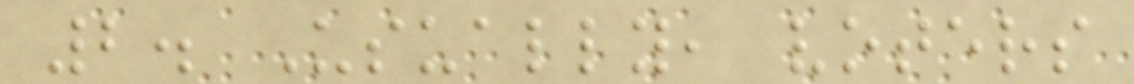2. Usually, voters
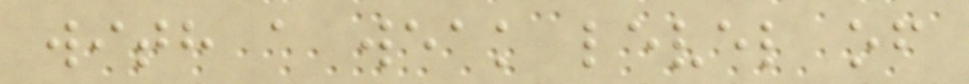with a weak level of
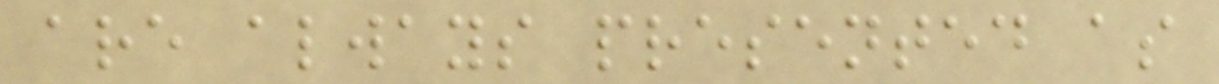are always presented as
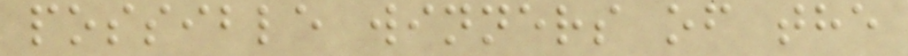possible winners of the
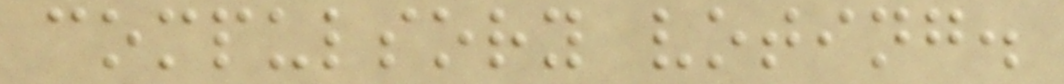compulsory voting.
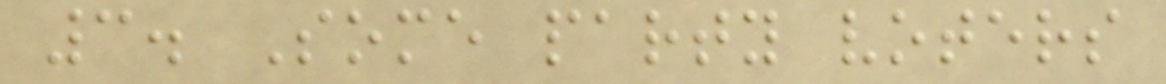3. Some party voters
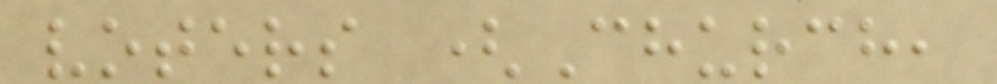voters (Church,
